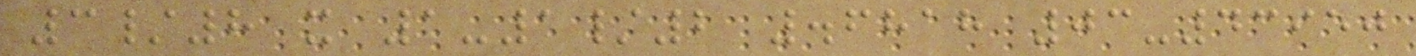3/8 x 1-1/2 .6818 03-43950
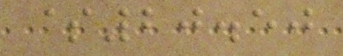$20.50
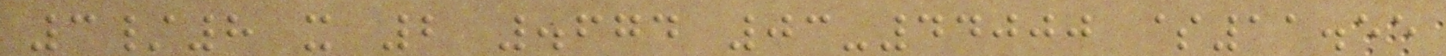3/8 x 2 .674 03-44000 $11.55
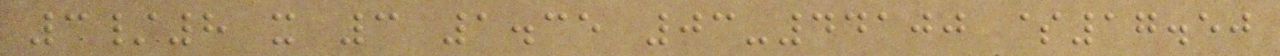3/8 x 3 1.35 03-44100 $17.50
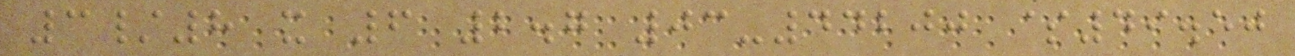3/8 x 6 2.7 03-44200 $49.50
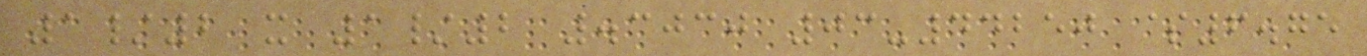1/2 x 1/2 .3030 03-44250 $6.75
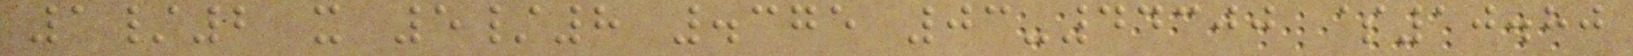1/2 x 5/8 .375 03-44300 $10.80
